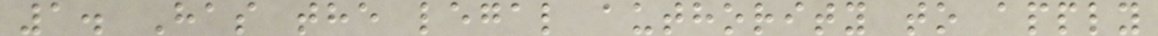1. Has the legal authority to apply
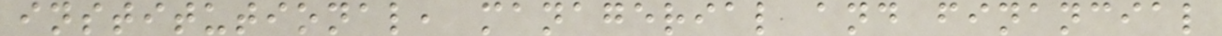institutional, managerial and financial
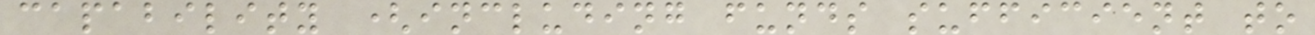capability (including funds sufficient to
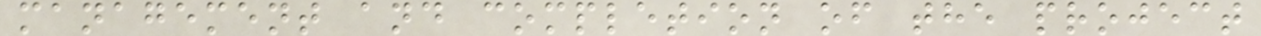management and completion of the project
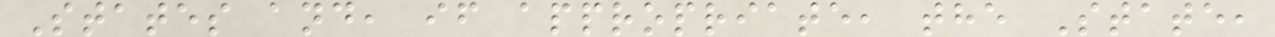States and, if appropriate, the State,
